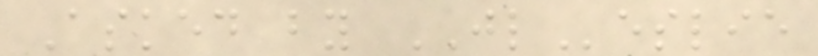Asked by JLeslie
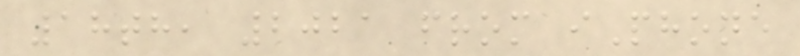18th, 2021 from iPhone
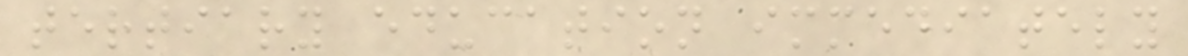tertiary education immediately
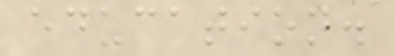education.
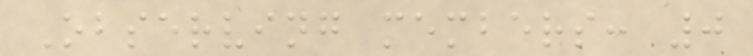Observing members: 0
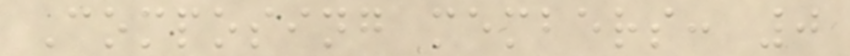Composing members: 0
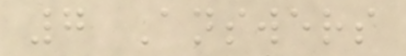7 Answers
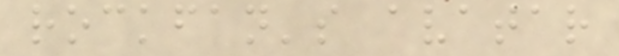rockfan's avatar
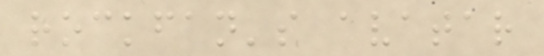rockfan's avatar
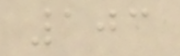103
